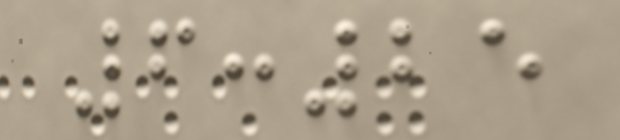6:25
